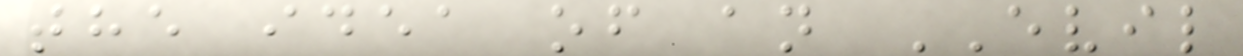the idea of an EVIL
